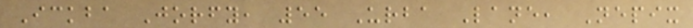Ickba Jorfy, 55 Urba Lane, Nepix
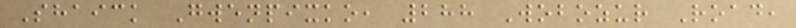Shaick Gwenpixko, 288 Wobozur Road,
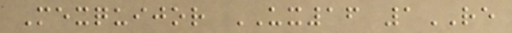Mexquijor UX16 1RE
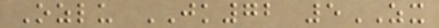Ozlu JK72 5ZX
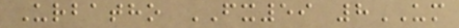Urbatho FX59 8UM
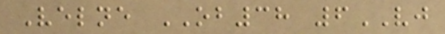Velne OB38 6VJ
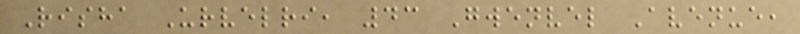Risha Urvelri, 43 Gwenvel Avenue,
